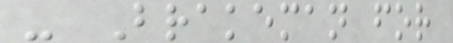- Brakeman for
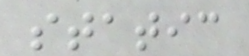static
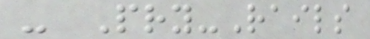- Pry-Rails
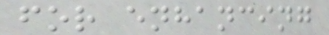for enhancing
